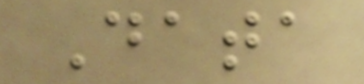Data
